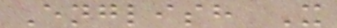English X
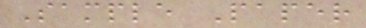Sample Paper
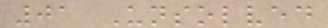01 Unsolved
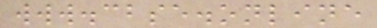www.cbse.online
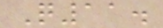Q11.
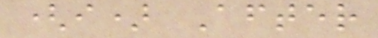(i) After
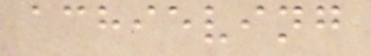achieving
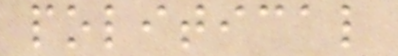political
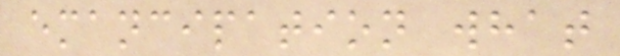emancipation what
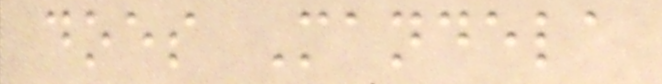does Mandela
